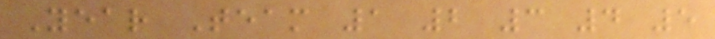Year Team 1 2 3 4 5
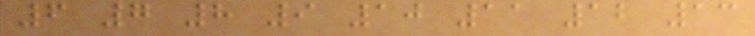6 7 8 9 10 11 12 13
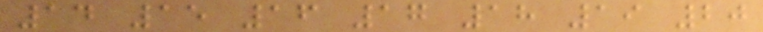14 15 16 17 18 19 20
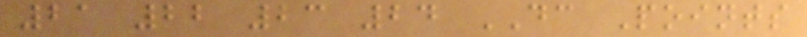21 22 23 24 DC Points
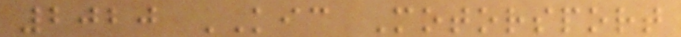2020 KIC Motorsport
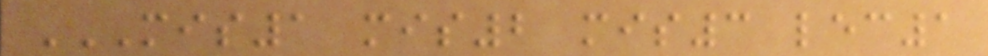MIS1 MIS2 MIS3 LEC1
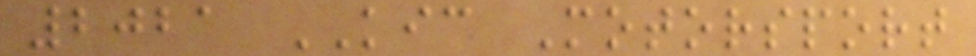2021 KIC Motorsport
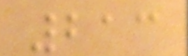213
